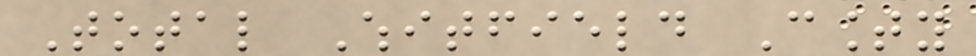Total Whitfield County
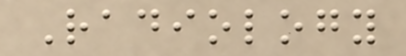Radiology
